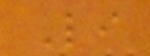Li
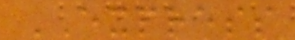EXPRESS
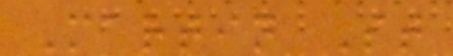Martin St
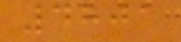4801
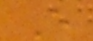E
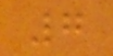7
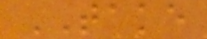TAKE
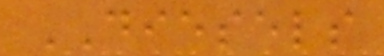DIESELS
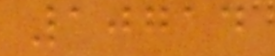10714
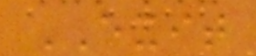EXIT
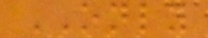ONLY
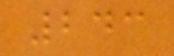243
